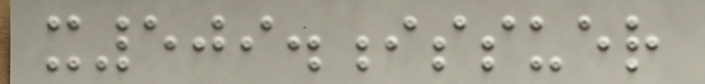x509.issuer
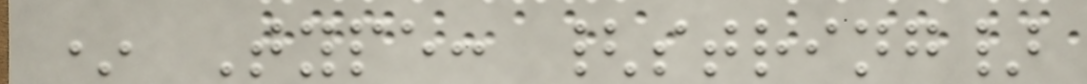* Type: {string}
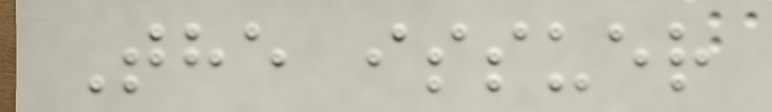The issuer
